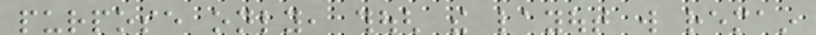purpose only, though the layout will remain
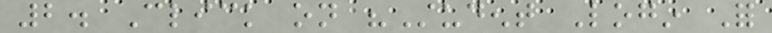2. Click on "Student Login For
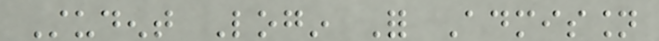Student Login For Admission
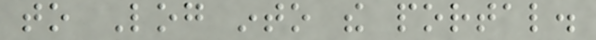to Log into the portal.
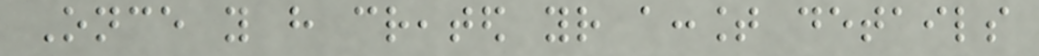Once you have created your account details
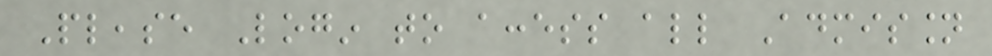Please Login to access all Admission
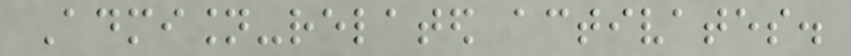Admision-related activates.
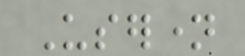Username
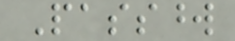Password
